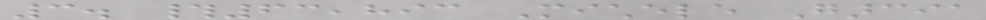3. #63,893 Michele Garcia
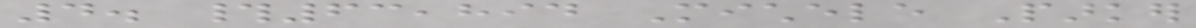4. #63,894 Michele Parker
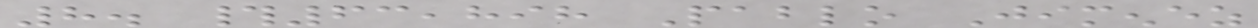8. #63,898 Pablo Jimenez
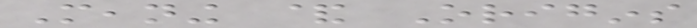Meaning & Origins
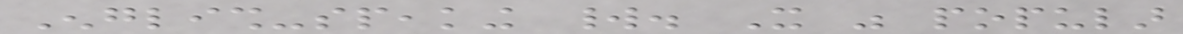English-speaking world. It was popular
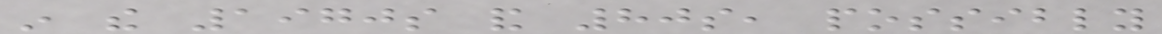in the 1970s and 80s, possibly
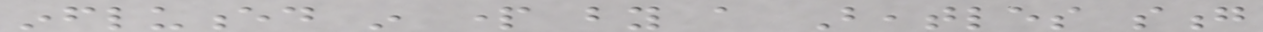influenced in part by a Beatles song
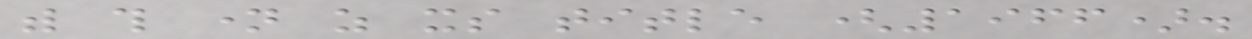with this name as its title (1966).
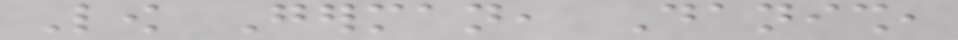Low German, Danish,
